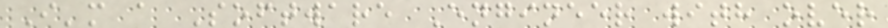I'm a Software Engineer with over
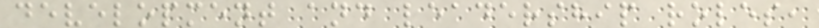development and leadership roles,
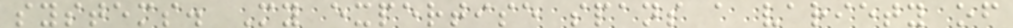systems. My expertise spans a variety of
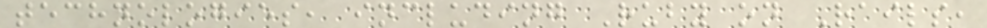technologies, including Ruby on Rails,
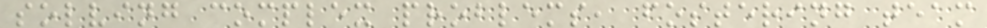solving complex problems, fostering team
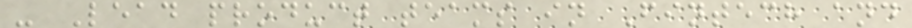- Lead product teams in Fintech and
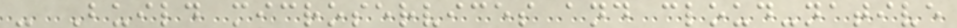- Build microservices and cloud-native
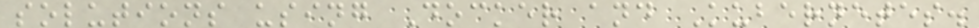solutions using Docker and Kubernetes.
